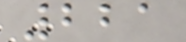221
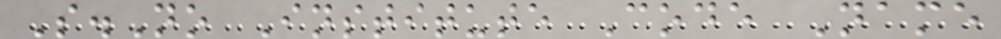S.No Institute Code Name
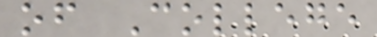of College
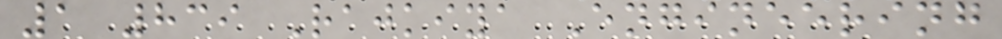1 839 Rajkiya Engineering
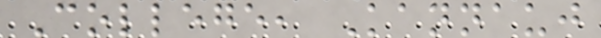College, Kannauj
